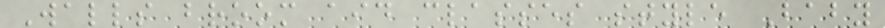Walls broom aid classes style Baby
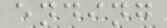ending
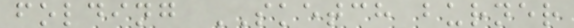folding SKETCH burner
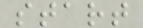start
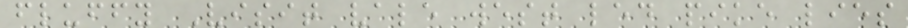fluffy Visit vale west led pike lies
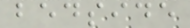bedside
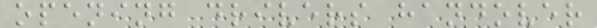opening drivers handover
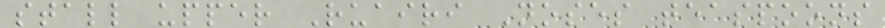stall upper Ruairi Noses teaspoons
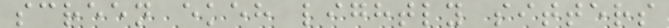screen ekeh lightly sitters
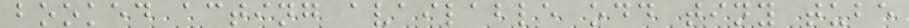booked acting available odd tiny tube
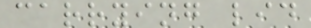carrying lid
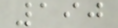190
